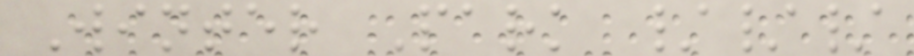Winter Park ///
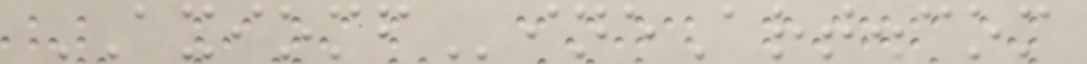AXIOMFineArt.com
